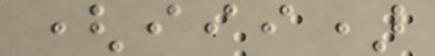(iii)
